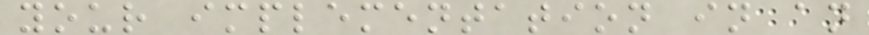your implementation in an
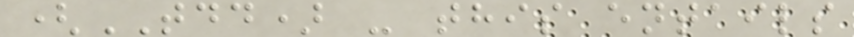(TDD) - this entails
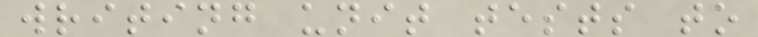writing unit tests to
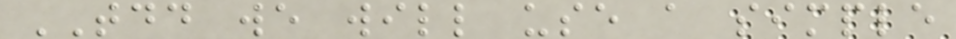TDD we will use a simple
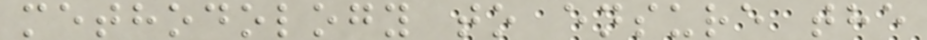methodology to ensure the
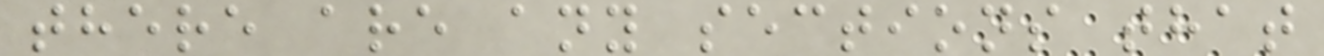there are any sections that
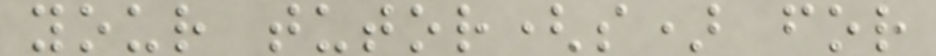your tutor(s) for
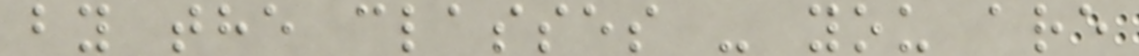by the classes - you are
